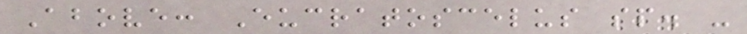Above: Eucratoscelus sp. -
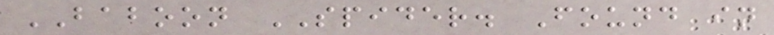BABOON SPIDER. Found in
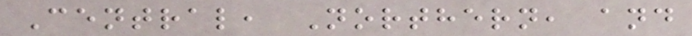Central, Northern, and
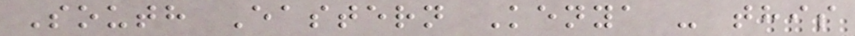South Eastern Kenya - this
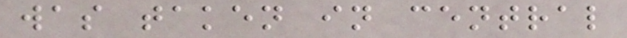was taken in central
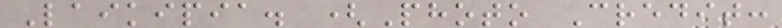Laikipia. (Photo Credit:
